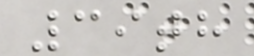39th
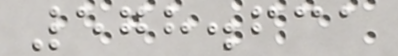578.631
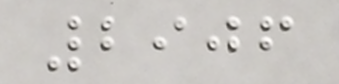2906
